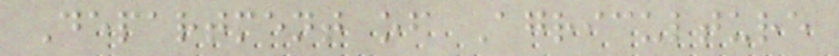Department of Agriculture
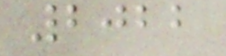2022
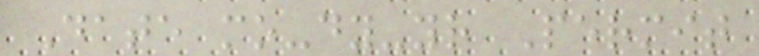Date mo-dy-yr Permit
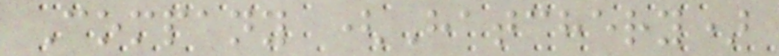Company (Hatchery)
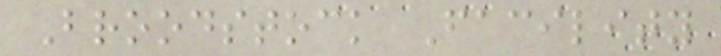Broodstock Facility
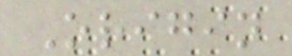Origin
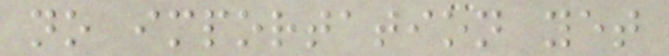no importation yet
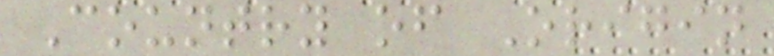Country of Origin
